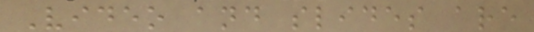Video and slides are
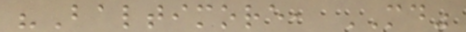"Baltimore, MD"
